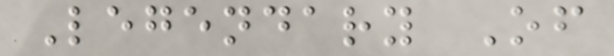Legendary Of
